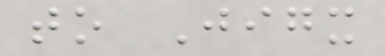to Jigx
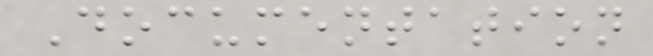Documentation
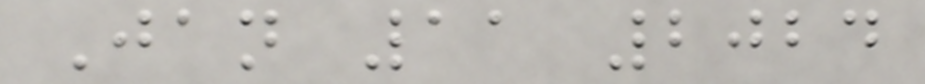Jan 11 2024
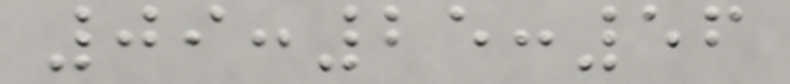09:25:56
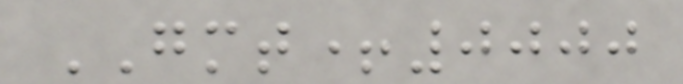GMT+0000
